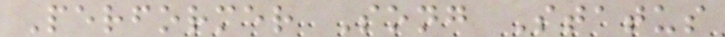Performer Song Status
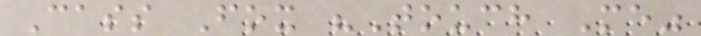Cass Fox "Touch Me"
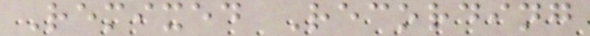Remixed Recording
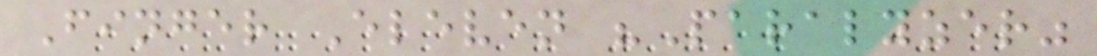Finger Eleven "Paralyzer"
